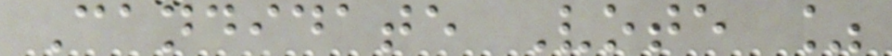Candidate Vote %
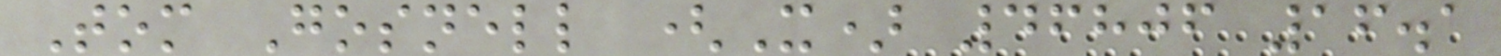Tom Gosnell (X) 46806 16.1
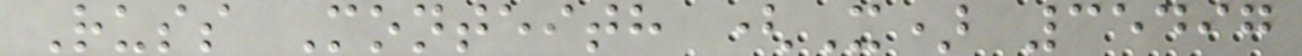Russ Monteith (X) 35497
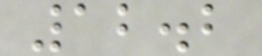12.2
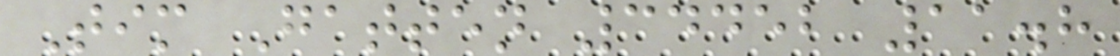Tim Gatten 34452 11.8
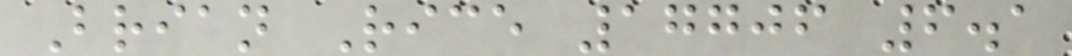Brian Rice 17706 6.1
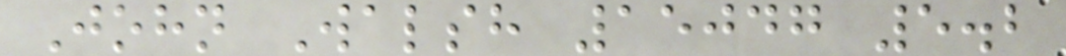John Walsh 15047 5.2
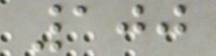100
